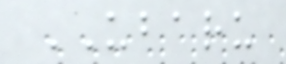UBARU
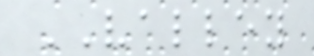VALLEY
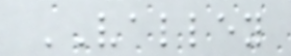VALLEY
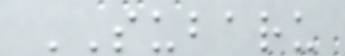SUBARU
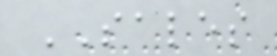SALES
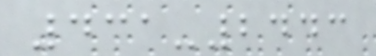431-2443
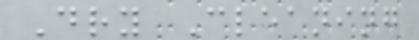Dry Cleaning
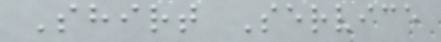Shirt Service
